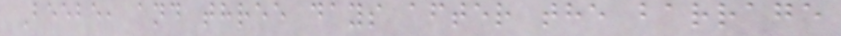Beebe, and three days after the barrage
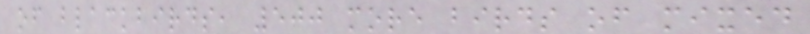of blackbirds, 500 more birds of mixed
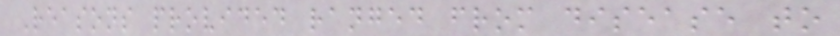Reasons provided ranged from disease to
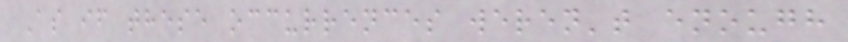As if these occurrences weren't enough
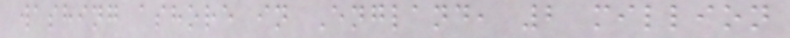washing ashore in England, 2 million
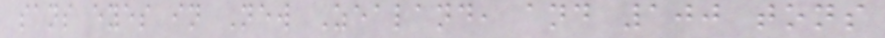sans eyes in New Zealand, and 100 tons
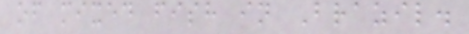of mixed fish in Brazil.
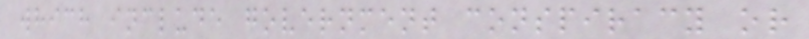which include government conspiracy or
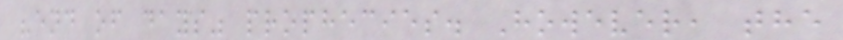"end of days" prophecies. However, the
